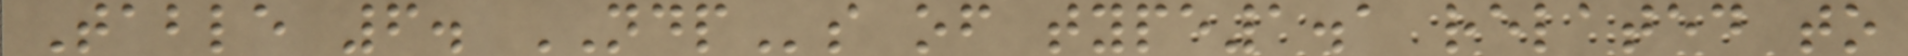Table 6. NDPs of type1.1 related to
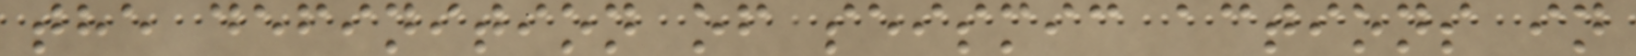the definition of seismic actions in
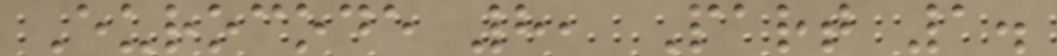Eurocode 8, Part 1.
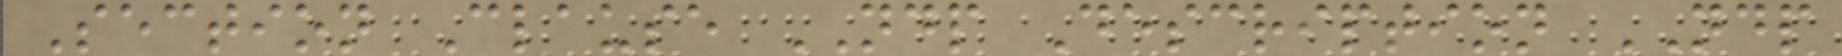Section Clause NDP Description NDP
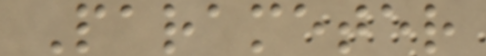Parameter
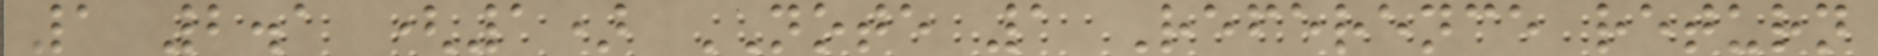1 2.1 (1) NOTE 1 Reference return
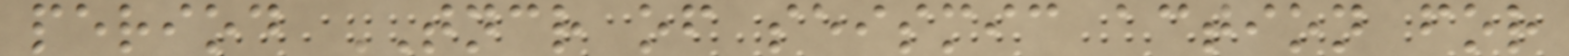period TNCR of seismic action for
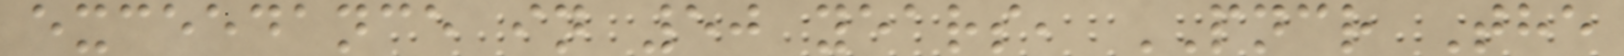exceedance in 50 years, PNCR The
